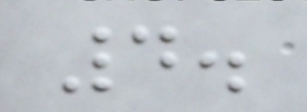4.
